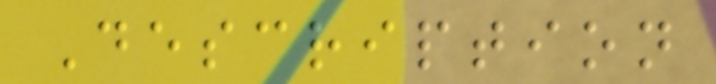Description
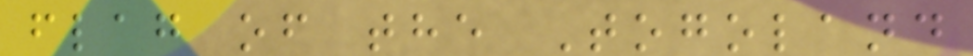flag of the Togoland
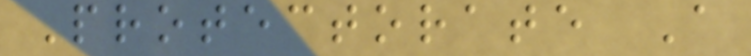Protectorate A
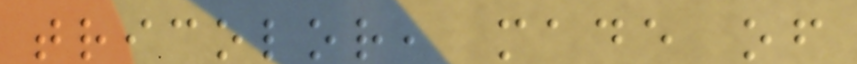tricolor, made of
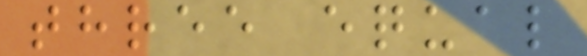three equal
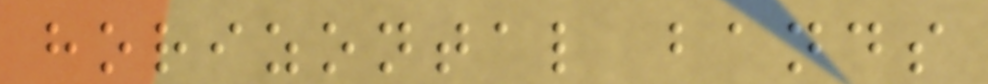horizontal bands
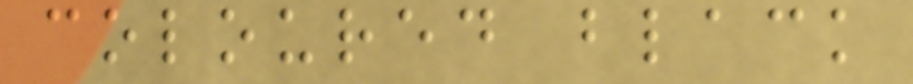coloured black
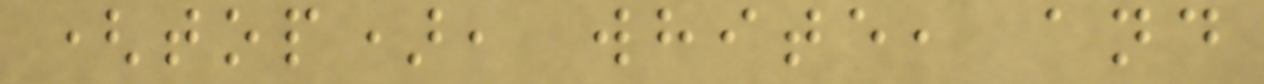(top), white, and
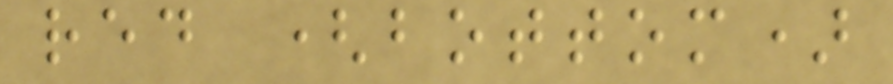red (bottom)
